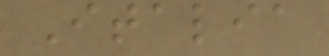Italia
